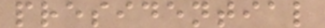presidential
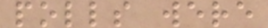polls were
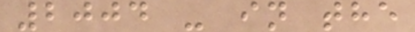2004 - in the
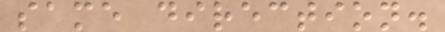same direction.
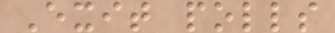Exit polls
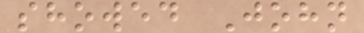showed John
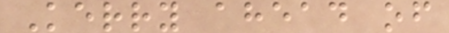Kerry ahead of
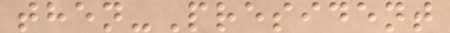then-President
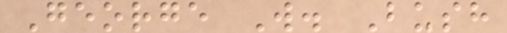George W. Bush
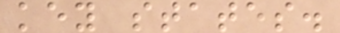key states.
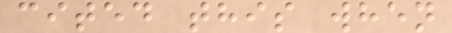cited this when
